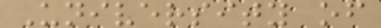University of
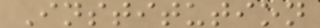Institution
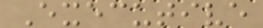Executive
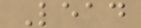Lead
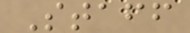Staff
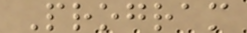Program
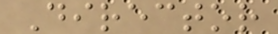Director
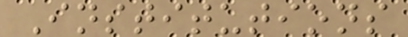Institutions
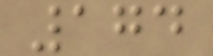174
